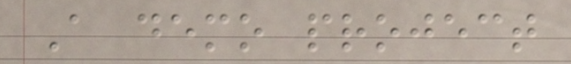A demo project
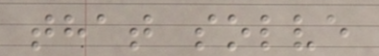that solve
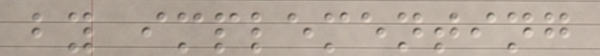by implementing
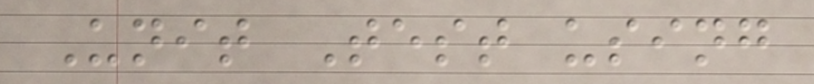Unit Test using
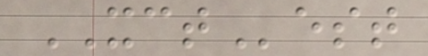XCTest
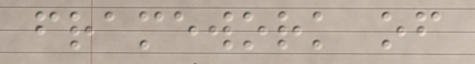framework of
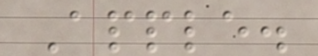Apple.
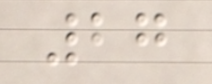27
